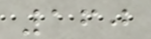160
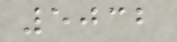5032
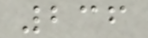236
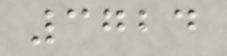3724
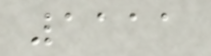1111
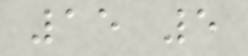15 5
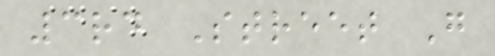3rd Street G
